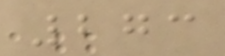273
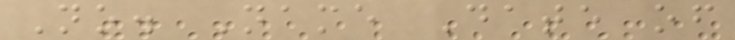No. Name Date of
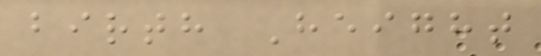birth Height
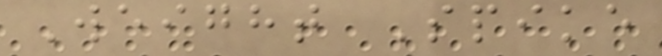Weight Spike
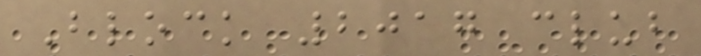Block 2017 club
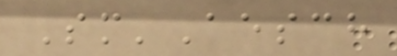Sm'Aesch
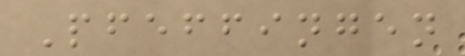Pfeffingen
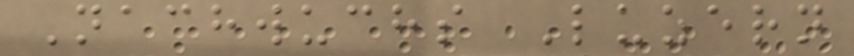Nachwuchs Luzern
